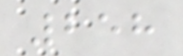258
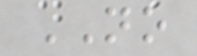NO
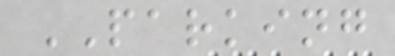PARKING
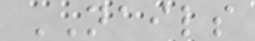NAILS
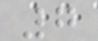7
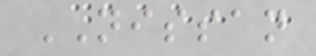NISSAN
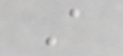A
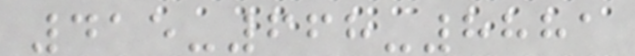415-668-8881
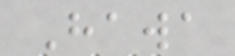Hawa
